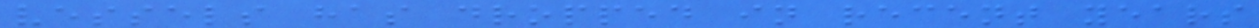vessels has dropped in recent years
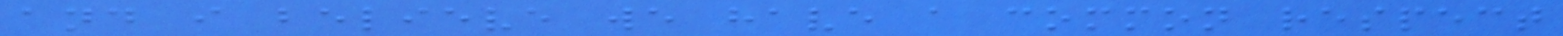and i believe we have a common respect
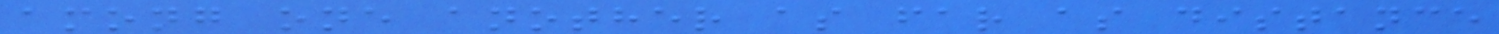among one another as far as distance
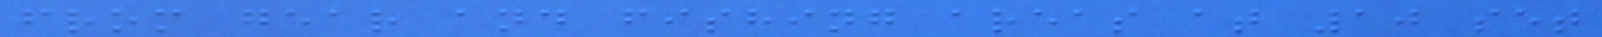from gear and fishing areas at 10 set
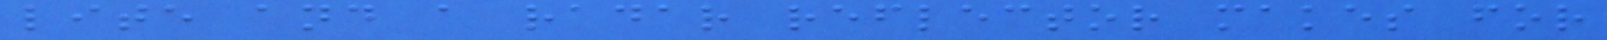lite and a radar reflector makes for
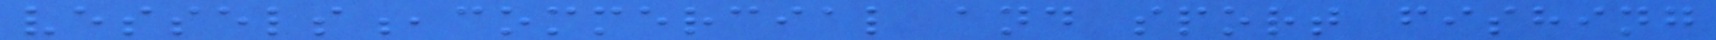vessels,commercial and sport fishing
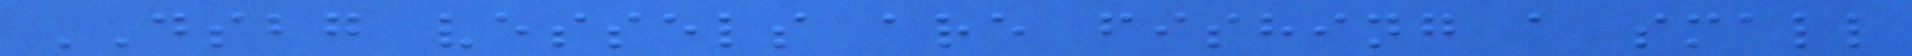DSBG vessels are fishing a small
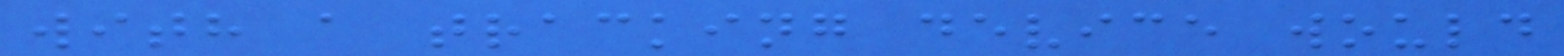with a tracking device would
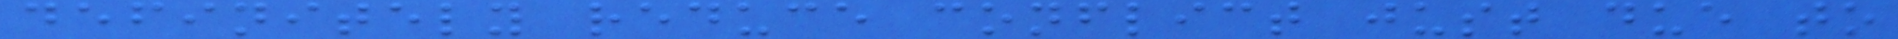definitely reduce conflict just due to
